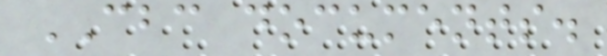CBC documents.
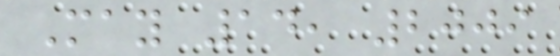May 14, 2009
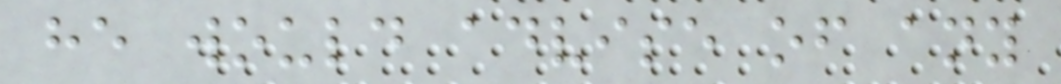he would advise of any
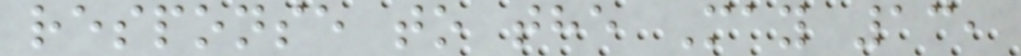response to the May 13,
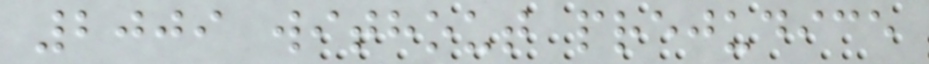2009 without prejudice
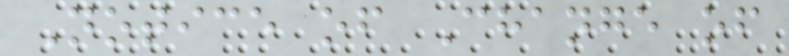Notice of Change of
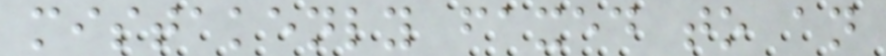mistakenly faxed to an
